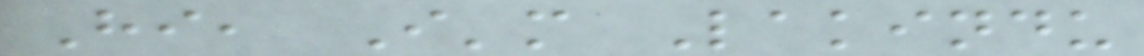Hi, I'm Lakindu
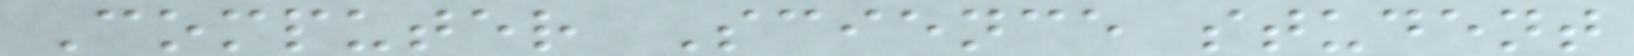Computer Science student
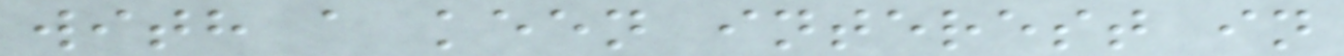with a keen interest in
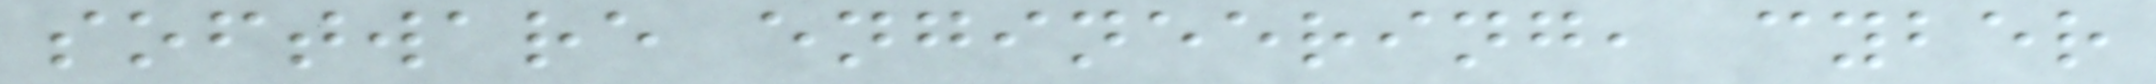software engineering, cyber
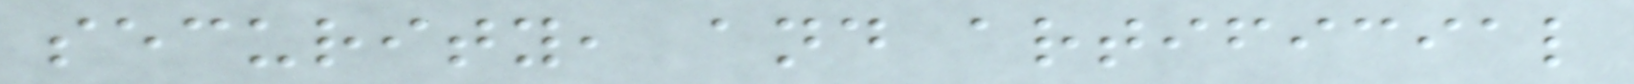security, and artificial
